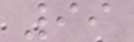99
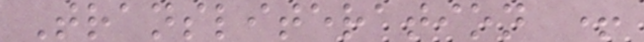Transliteration +
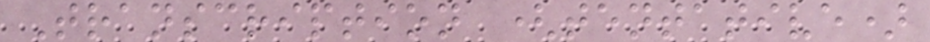Transcription (tentative)
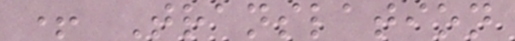+ Translation
